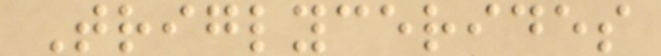Triglycerides
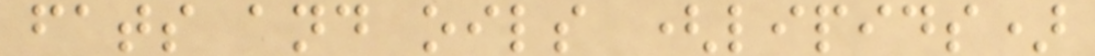fats and oils (lipids)
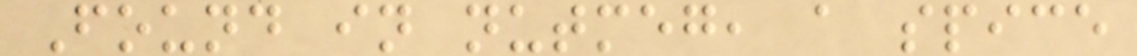Found in nutmeg, a spice
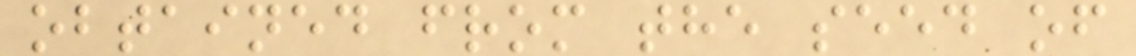obtained from the seed of
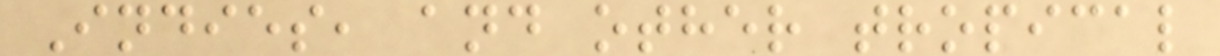Indies, and other tropical
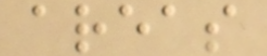areas
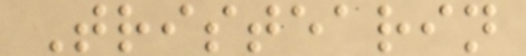Tristearin
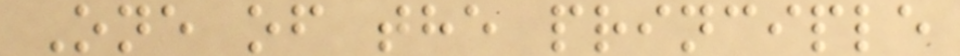One of the principle
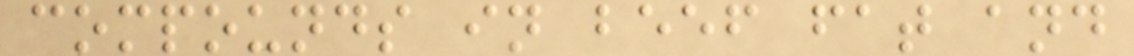compounds in beef fat and
